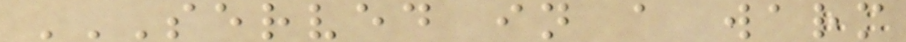SERVED IN A WARM
